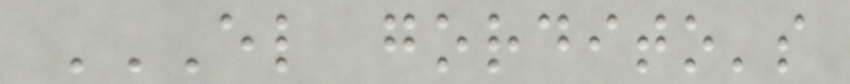EL GORDITO'S
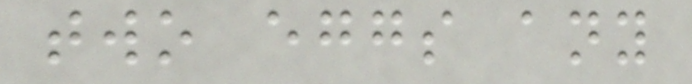two eggs any
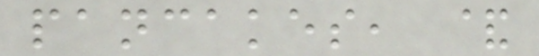pancakes, &
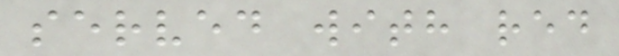served with red
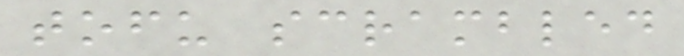tofu scrambled
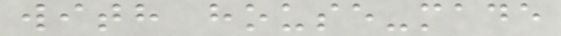with house-made
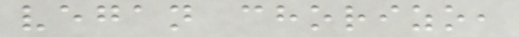vegan chorizo,
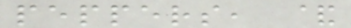peppers, &
